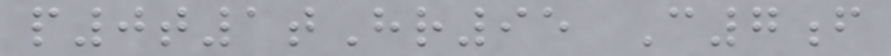p0t1tHr95 C7f
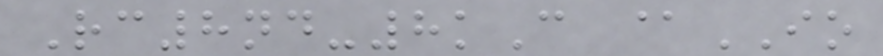Rc8nd-8kC @IO
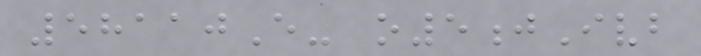58110E- o5jIvb
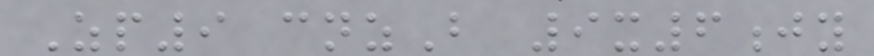Zp9 cnzB 9x6jy
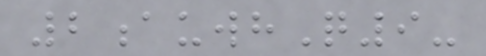2auwhQ9-
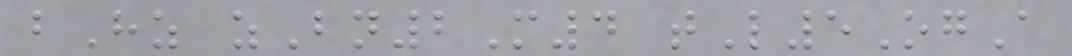bHz zBn2M4 tL5OgA
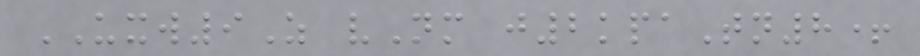UXW9Z vNm j2kpaTn8+
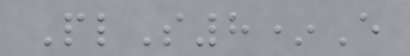PlS8*E
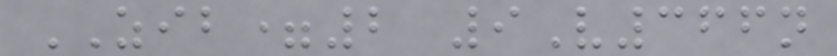ZIB=2 9V366n
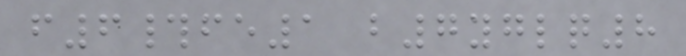f6#fe1 b7yglq8
